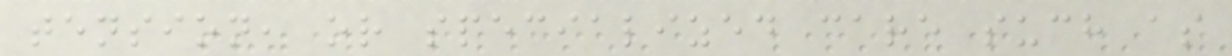tension, or specialized care such as
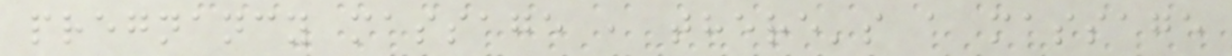pregnancy massage , there's a massage
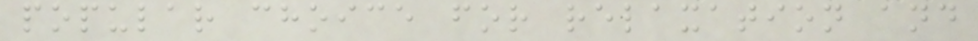popular choice for relaxation and
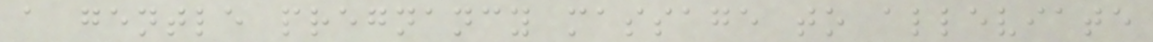a gentle pregnancy massage to alleviate
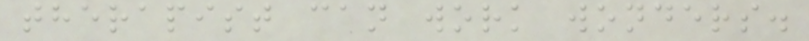therapist can work wonders.
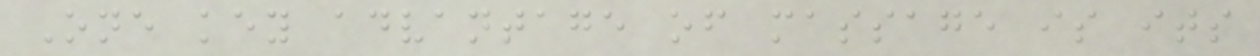One key advantage of massage is its
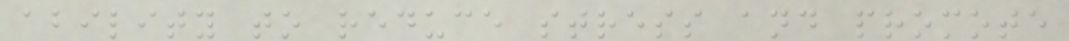ability to reduce stress and promote
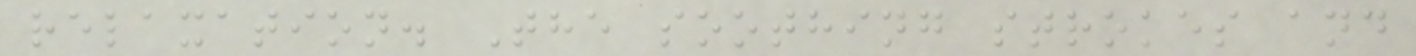relaxation. The soothing strokes and
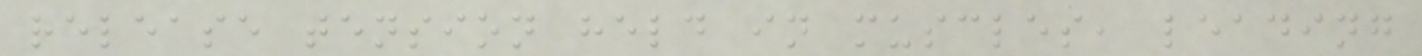release tension held in muscles, leading
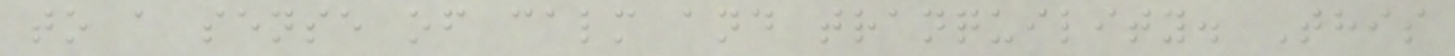to a sense of calm and tranquility. This
